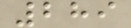289
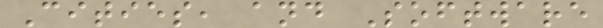Cities, and Software
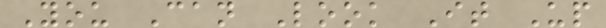You Can Look It Up
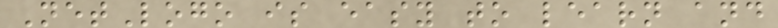NetLogo is easy to learn and
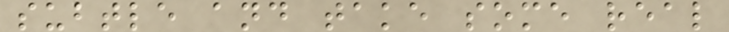subtle and take some real
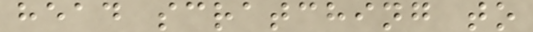head scratching to
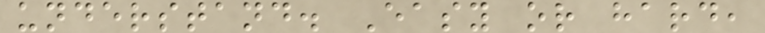understand. Easy or hard,
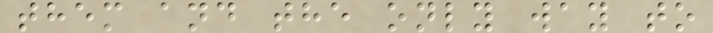them and the only way to
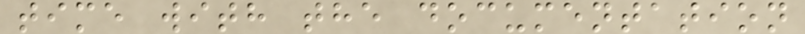time with the documentation
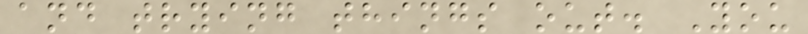and trying things out. You
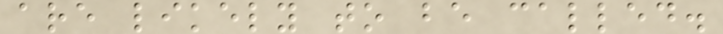are likely to be called.
